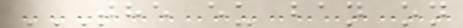THE EU BAN ON
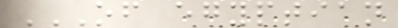OF EGYPTIAN
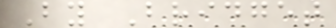By Bridget
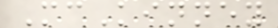McKinney
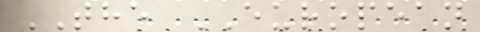THE EUROPEAN
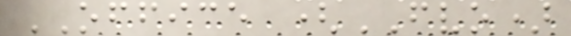OFFICE (FVO)
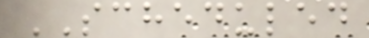SCHEDULED
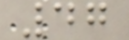47
